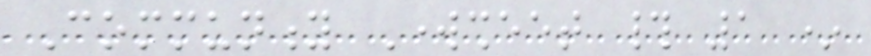Community Worksheet # 1 *
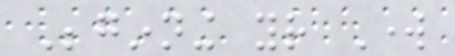Beginning your Work
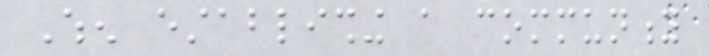When establishing a community
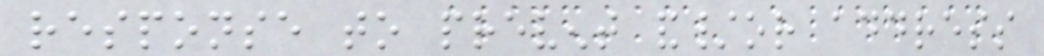response to prevent and/or address
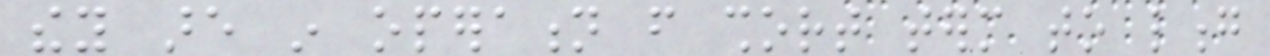they are in operation from short term to long
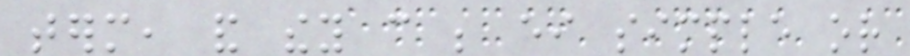term, and they can be either simple or
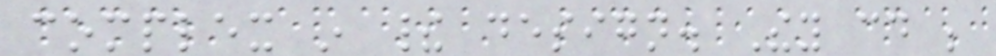complex in their design. They could be
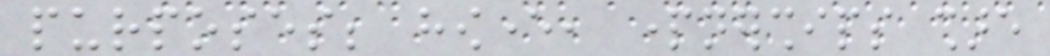purposes; however, partnerships share
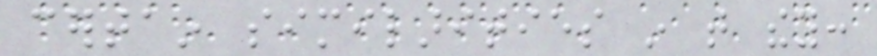certain similarities in that they:
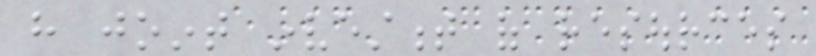have joint investment of resources
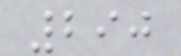290
